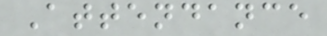Attendance
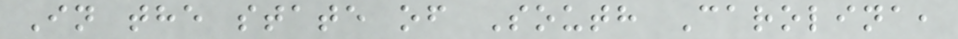In the state of South Carolina,
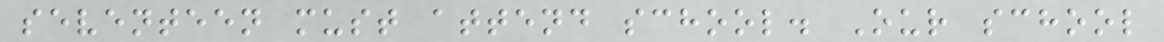seventeen must attend school. Our school
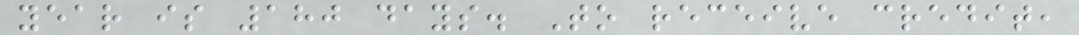year is 180 days. To receive credit,
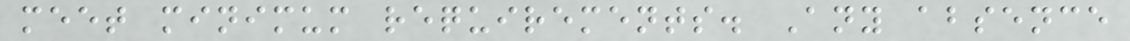meet minimum requirements. Any absence
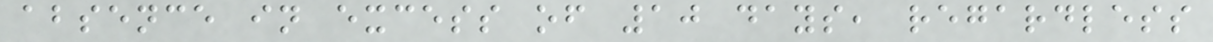absence in excess of 10 days, regardless
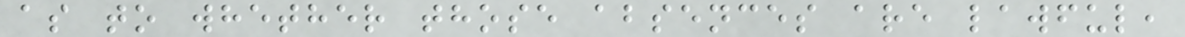as to whether those absences are lawful,
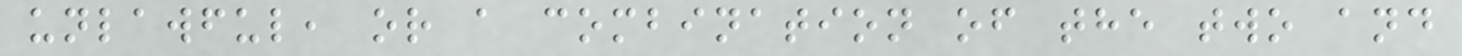unlawful, or a combination of the two and
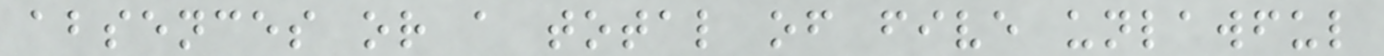absences or a total of five unlawful
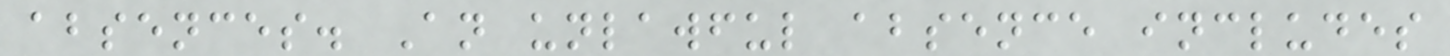absences. An unlawful absence includes
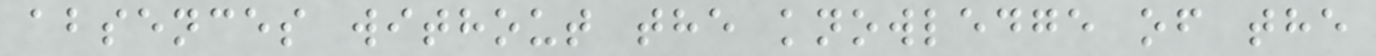absences without the knowledge of the
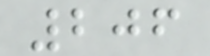206
